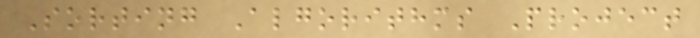Sorting Algorithms Project
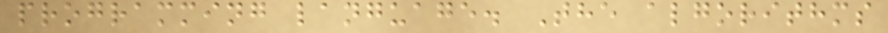programming language. The algorithms
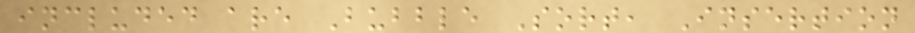included are Bubble Sort, Insertion
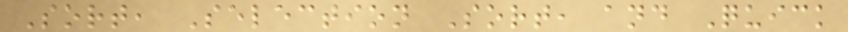Sort, Selection Sort, and Quick
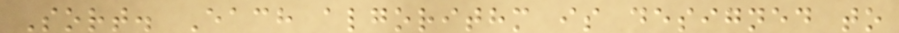Sort. Each algorithm is designed to
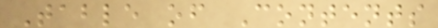Table of Contents
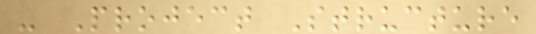- Project Structure
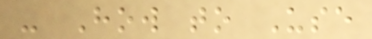- How to Use
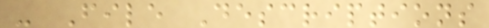- File Descriptions
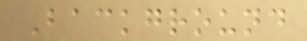Background
